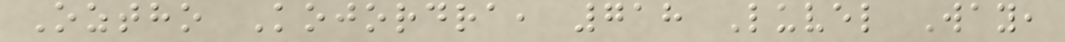Oztho Kojordra, 718 Luvel Way,
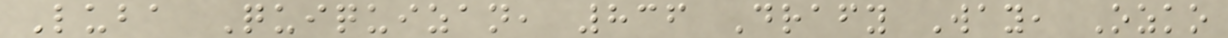Luba Quiquizan, 836 Drafy Way, Ozko
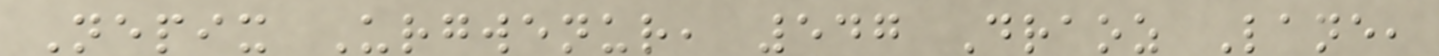Nepix Urgwenur, 547 Draoz Lane,
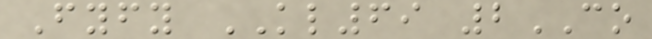Fyfy KL69 2CO
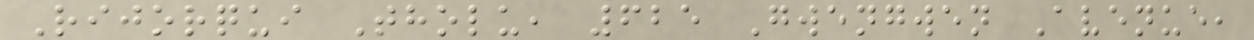Rijorqui Tholu, 625 Gwengwen Avenue,
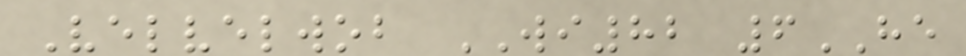Velvelwob WI82 6HE
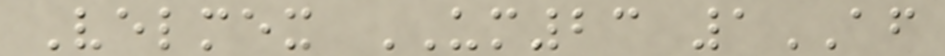Velmex UM23 1AF
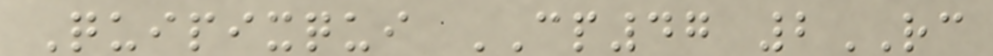Quipixqui CP47 2RC
